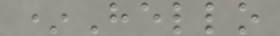*Hello
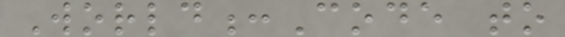World:Code to
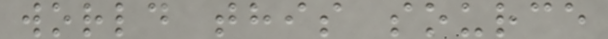world this source
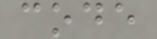code
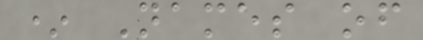* Names of
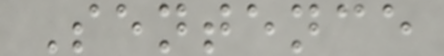Sentence
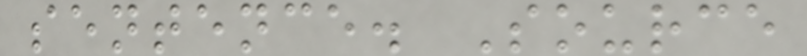sentence. Source
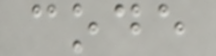code
